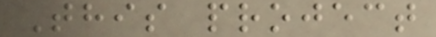This project
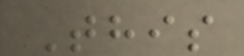This
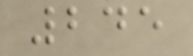245
